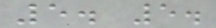5. 5.
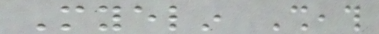Myelin Sheath
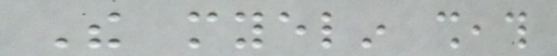The myelin sheath
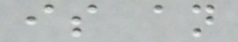is an
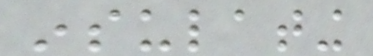insulating
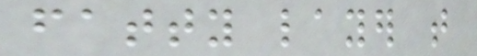fatty layer that
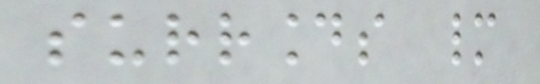surrounds many
